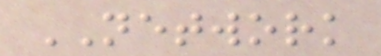NETWORK
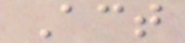Act
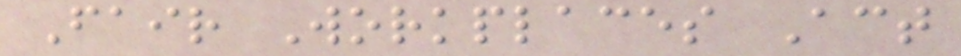Fair Workplaces Act
